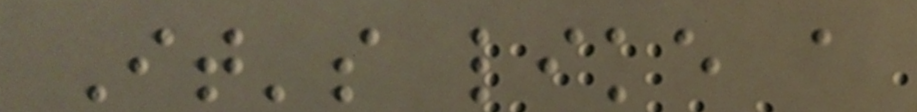It's like a
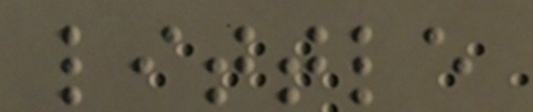little
